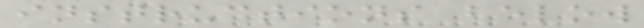instructions below
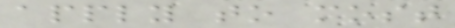apply to most
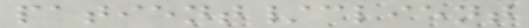patient/client
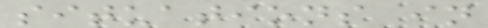situations in
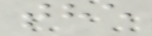the
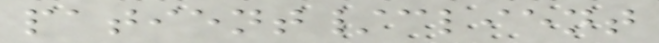patient/client
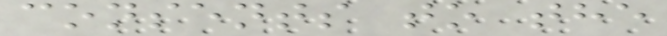consents to the
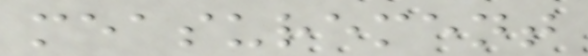measurement
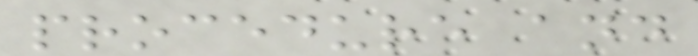procedure and
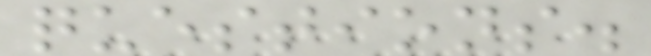questions.
